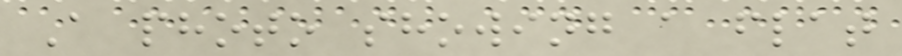A photo showing a flat
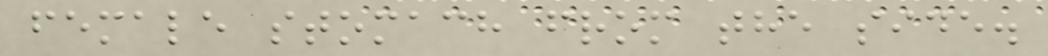female stomach from the side.
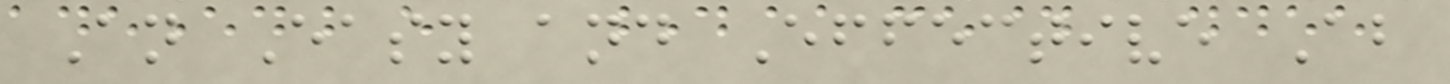An Easy and Effective Ab
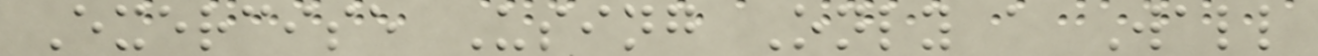Exercise Using Only a Wall
